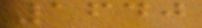1640
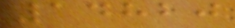14820
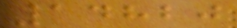14820
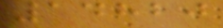14820
